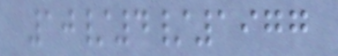10/4/1977
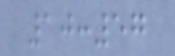10:57
